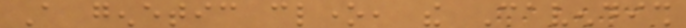A genetic clone, the Cavendish
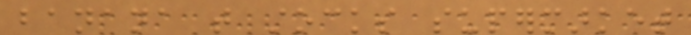banana that stocks supermarket
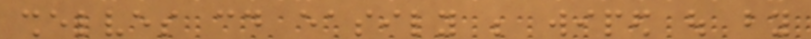shelves could easily be wiped out by
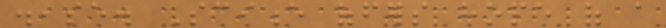disease. Science offers hope of a
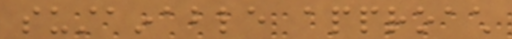sustainable approach
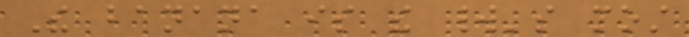The banana is the world's most
